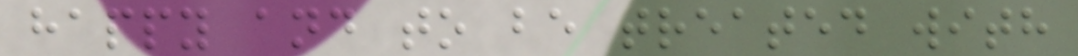happy and to be treated with
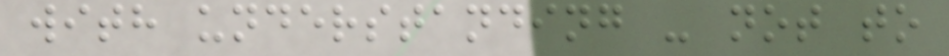with understanding - not to
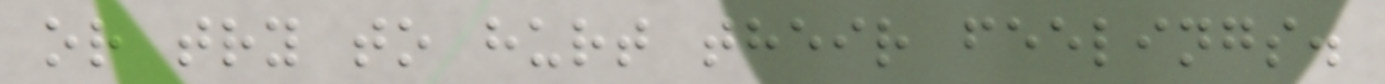or try to hurt their feelings.
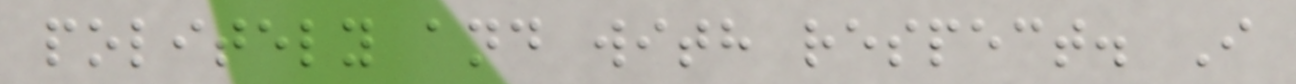politely and with respect. I
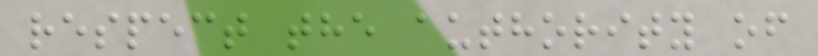respect the authority of
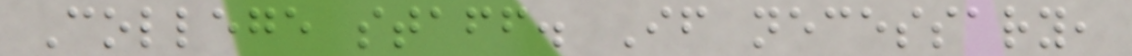College staff. If necessary,
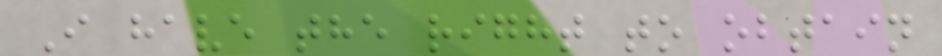I have the right to obtain
